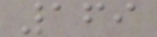169
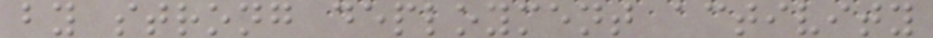by strong deployment activity
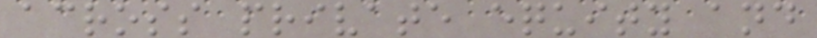across private equity and
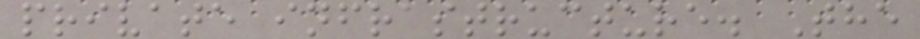private infrastructure. The
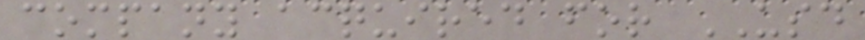company acquired for USD
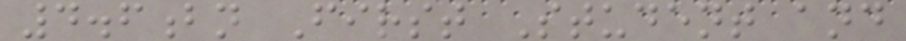4.6bn First Student and
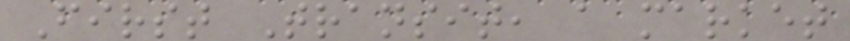First Transit, a market
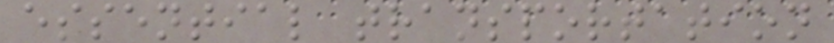essential transportation
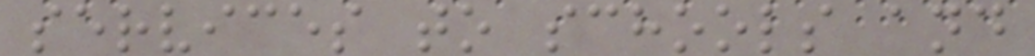services to schools and
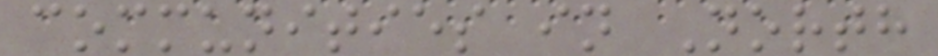communities in North
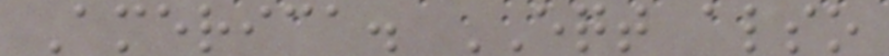America. EQT also
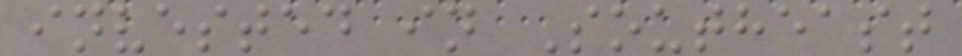invested in Southeast
